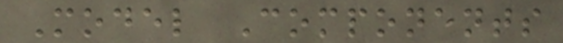Model Components
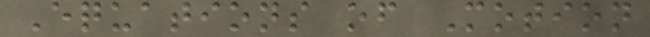Equations of Motion
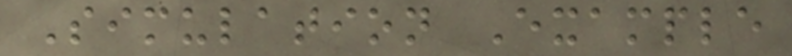Simulation Example
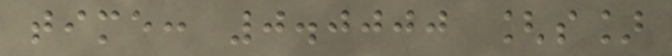time: 0.0000 [s]
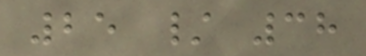25 / 38
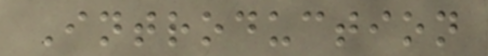Introduction
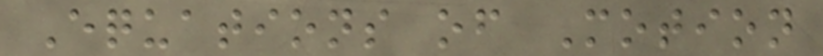Equations of Motion
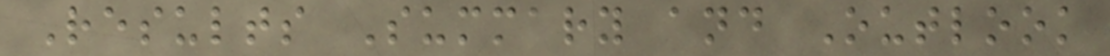Results Summary and Outlook
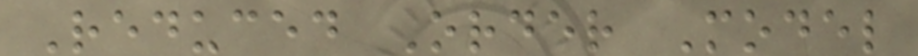Reduced Order Model
